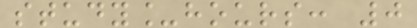study_hours: 0
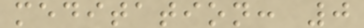meditation: 0
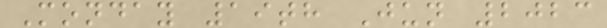Monday 19th Jun 2023
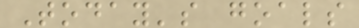Today's goals
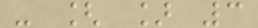- [ ] 3
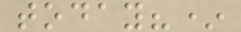today?*
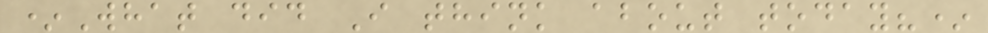*What did I think about today?*
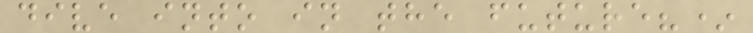dive into in the future?*
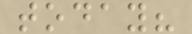today?
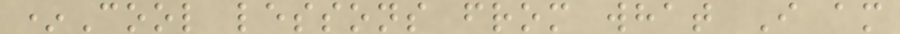*Cool lessons from what I am
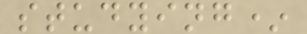studying*
